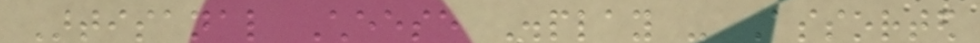Artisanal Cheese Display - Assorted
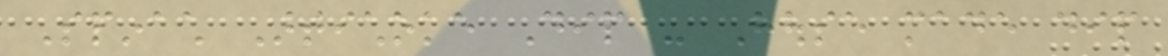Spinach Artichoke Dip - House made dip
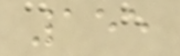155
